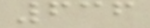636
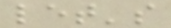let's
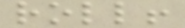roll!
